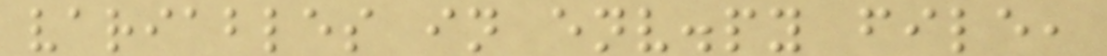variables in env.py file,
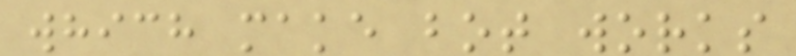which make bot works
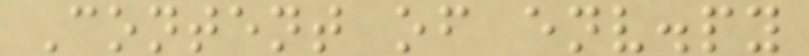Content of env.py
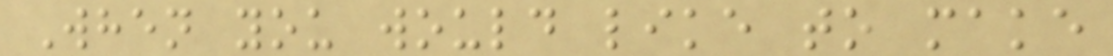When you would like to make
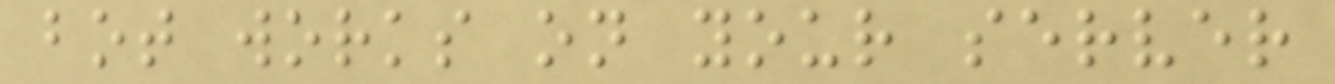bot works on your server
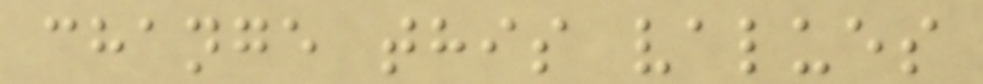change this values
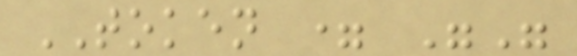TOKEN = ""
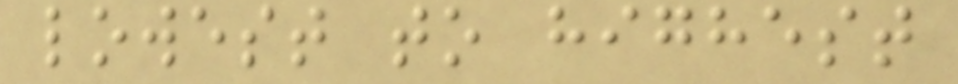lowest to highest
